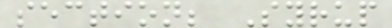section; Syrup
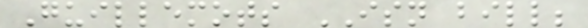Guillemots ISN bill;
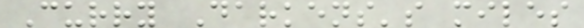Curry Darkens's miles
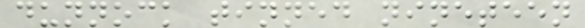dunnock tinned nineteen
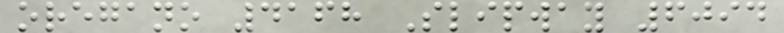oregano 4168 Slipway 6094
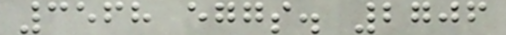3568 eggs. 2706
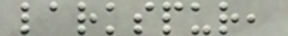larkspur,
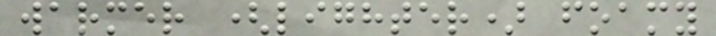warmer (lighter) foamy
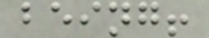being!
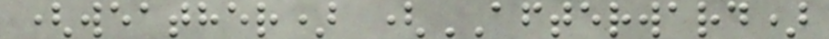(weather) (AFTERWARD)
